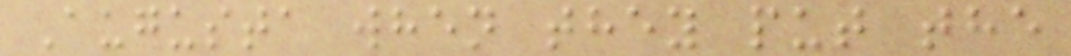Augusta when they put the
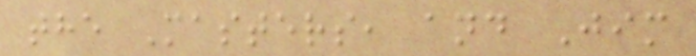the Masters, and Jim
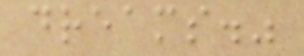dreams."
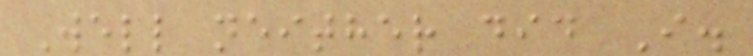Well neither did I.
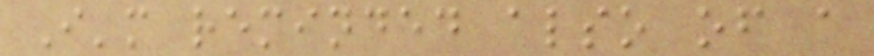I'm reminded also of a
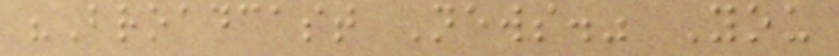"Broadcast News." You
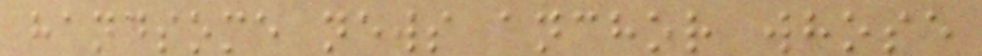handsome news anchor whose
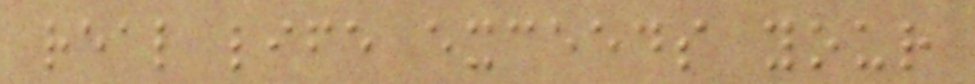real life exceeds your
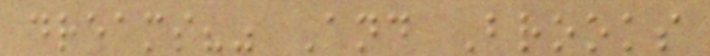dreams?" And Brooks
